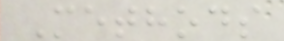Methods
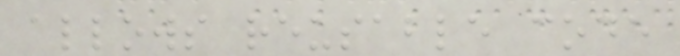allows reusable code
